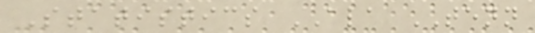Statistics ALA TENN
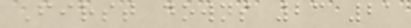First downs 23 21
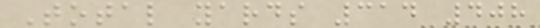Total yards 314 408
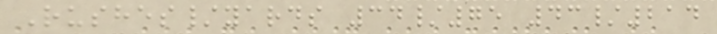Rushes/yards 34/75 43/214
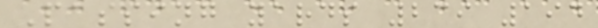Passing yards 239 194
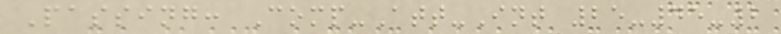Passing: Comp-Att-Int 25-45-2
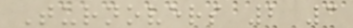Turnovers 2 3
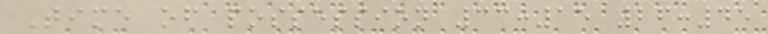Time of possession 33:15 26:45
